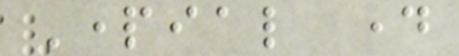Partial day
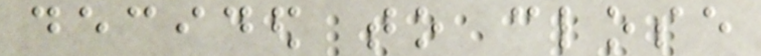decided to close
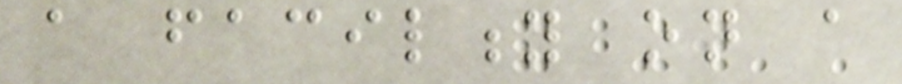a facility on a
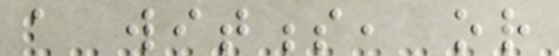a witness, or
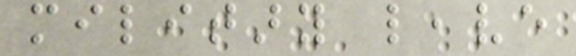military leave
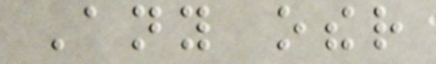Any other
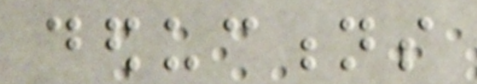deductions
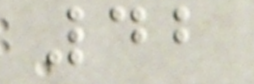42
